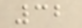32
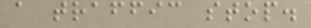a traffic stop.
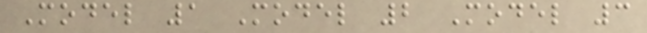Model 1 Model 2 Model 3
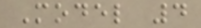Model 4
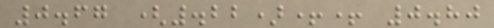0.67 (.22)++ 0.80
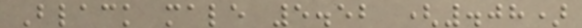Black male 5.52 (.08)
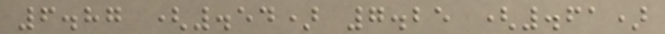6.87 (.54) 7.25 (.61)
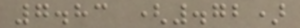7.83 (.72)
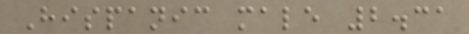Hispanic male 2.31
